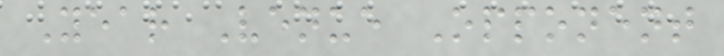Year Venue Opponent
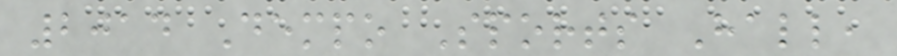2014 Dempo Sports Hall,
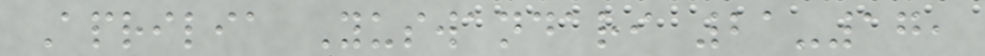Aprilia Yuswandari 21-17,
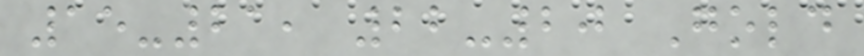15-21, 22-20 Gold
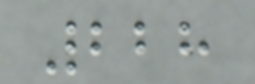228
